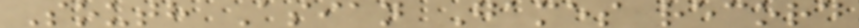South Asian Games record
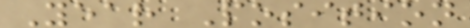Year Position
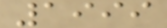1999
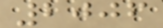2006
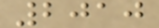2010
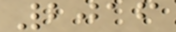2016
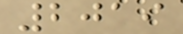2019
